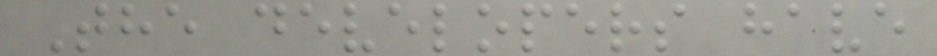The developers have
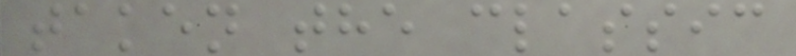taken the classic
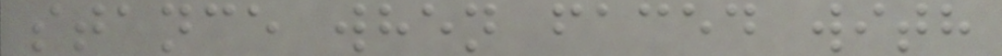stance when faced with
